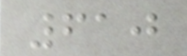610
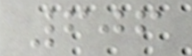606
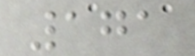171
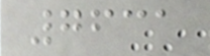7631
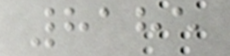8185
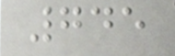745
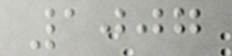1007
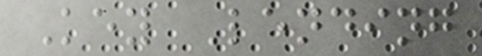Key Lending
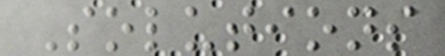Solutions
